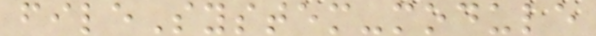fileSystem-module
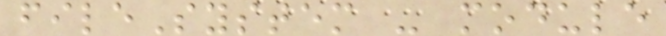fileSystem - module
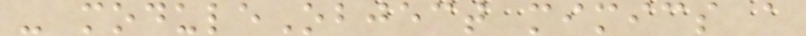- moduleObject mimics a
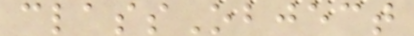classObject
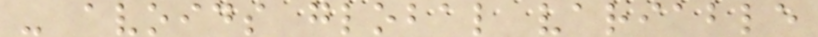- avoids global variable
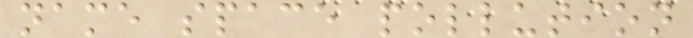name space pollution
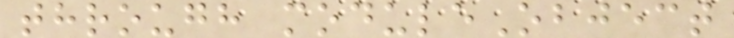through moduleObject
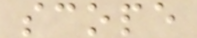scope
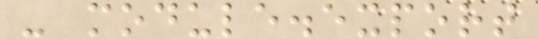- module.export
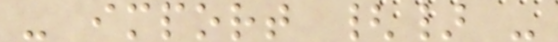- import {} -
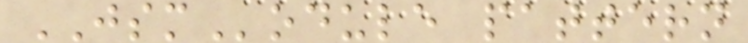JSModule pattern
